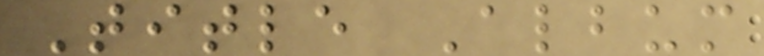Title Album
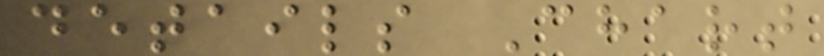details Chart
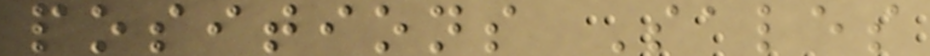positions Sales
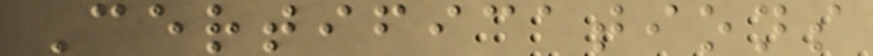Certifications
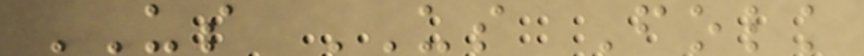US US Folk
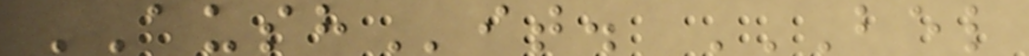AUSHit. BEL
